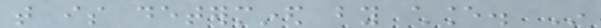that is determined by chance. In
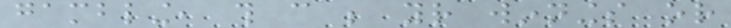gambling, this can be your winnings or
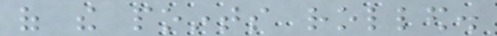of the points rolled.
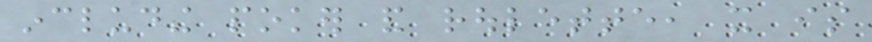including poker and roulette, it is
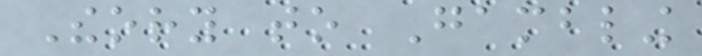Theory to Gambling
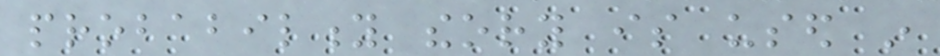probability theory is used in
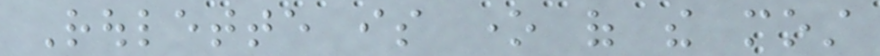Roulette is one of the most
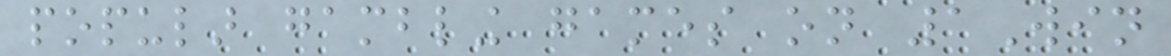popular gambling games on 1Win
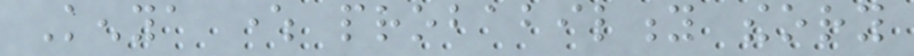Kenya where probability theory
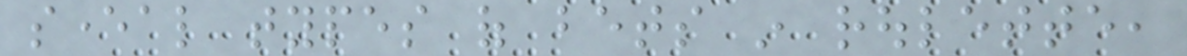several types of bets in roulette,
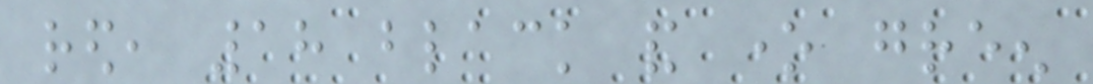red, 18 black and one green
